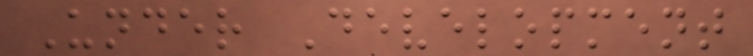Under Development
